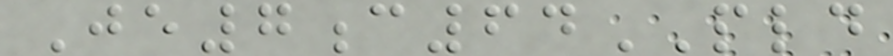Je7c64PLD
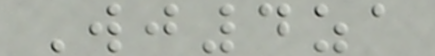Wj4za
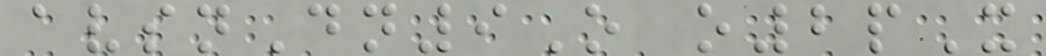avsnDn9O o2pX
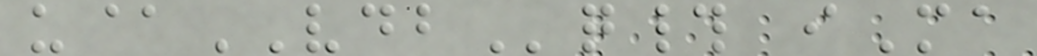u@VDBq# iMa
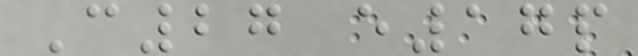C27 e17p
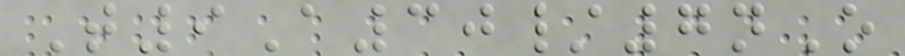T9A30/7nO
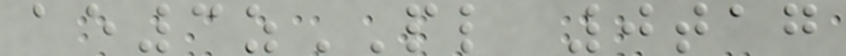ae3zPL 0tag
